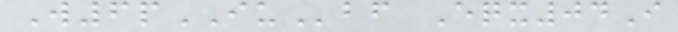W6pIUbf Eqx04I
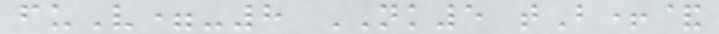fuV=-8 NK5 tB+&
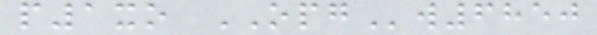p1xo OPGw6850
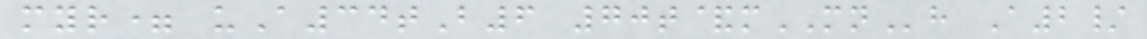myr= uA34tB6 70t&mMNh A2/
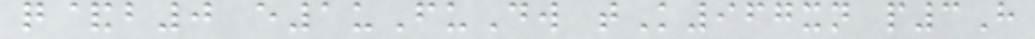q&b0 e1uFuDw tK967xn p3H
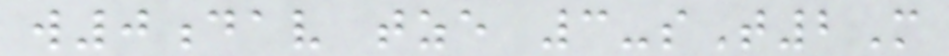w0dav tze 3-sT2M
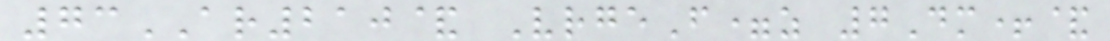73AR210& VrgeF=z 7Dm+&
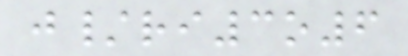j/ri3o6
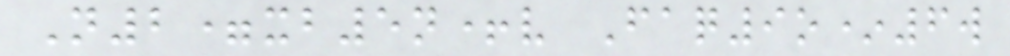N2=xb5n+v Faq9o*6w
